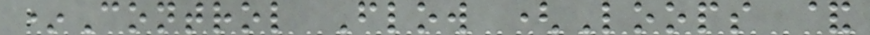*Control Flow (Loops &
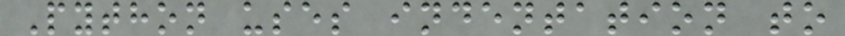Python uses indentation to
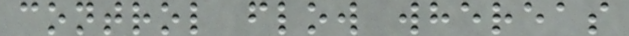control flow whereas
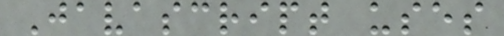Javascript uses
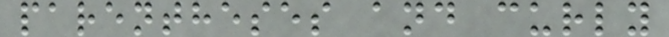parentheses and curly
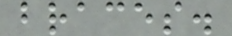braces.
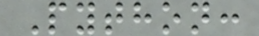Python:
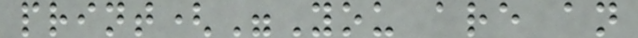print("You are an
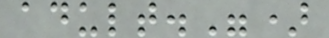adult.")
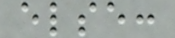else:
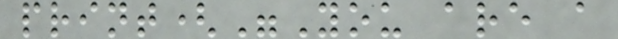print("You are a
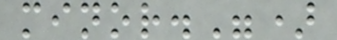minor.")
